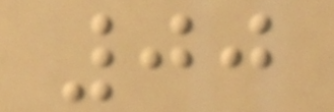00
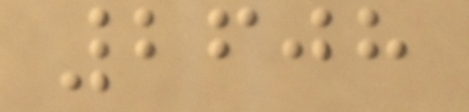2608
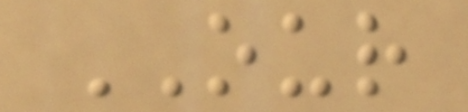OUR
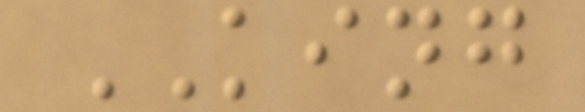KING
